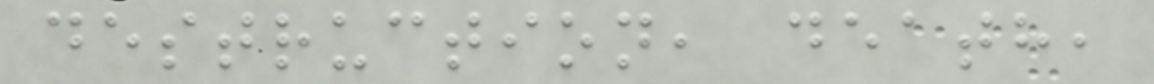destruction, death,
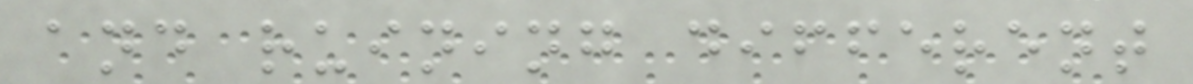and ruining different
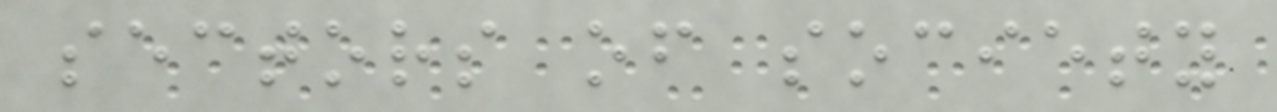sectors of society
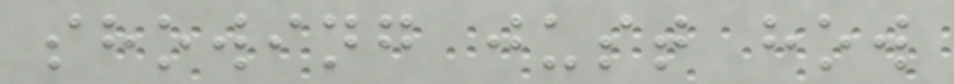showing just how
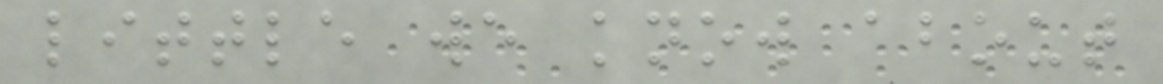little we know about
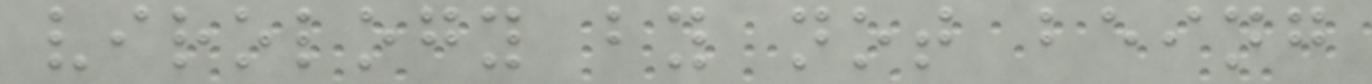virology by not being
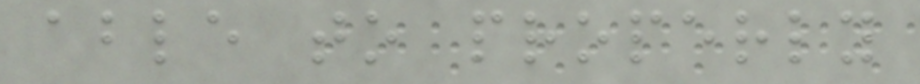able to properly
